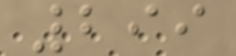299
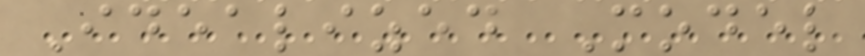Idealized Model
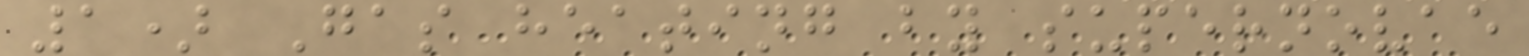1) Gas heating by supernovae
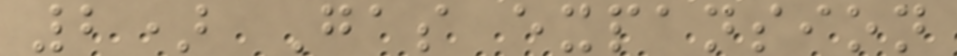2) Gas expansion
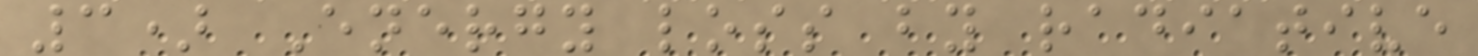3) Energy loss by radiative
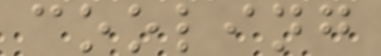cooling
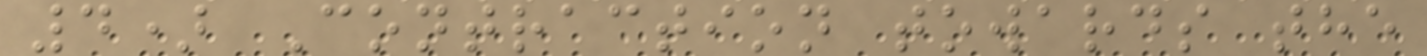4) Contraction towards the
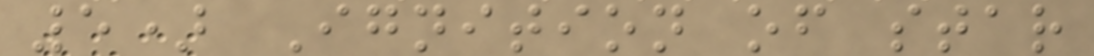5) Ignition of star
